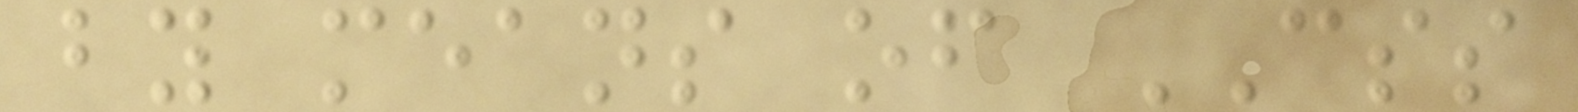by means of CSS
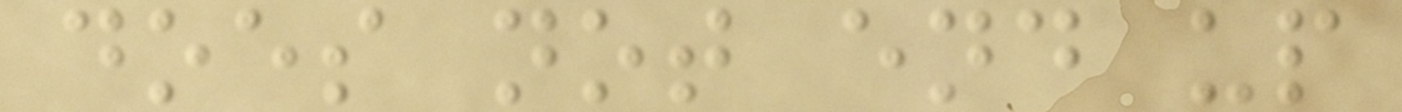does not end up
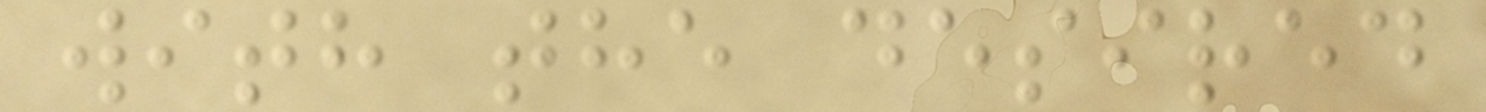with the desired
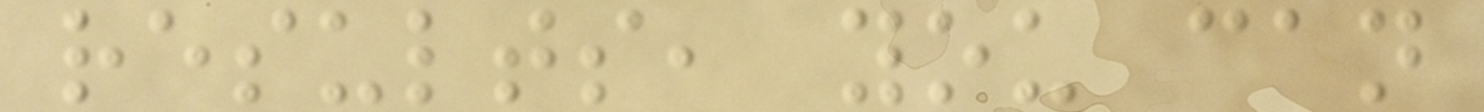results, you can
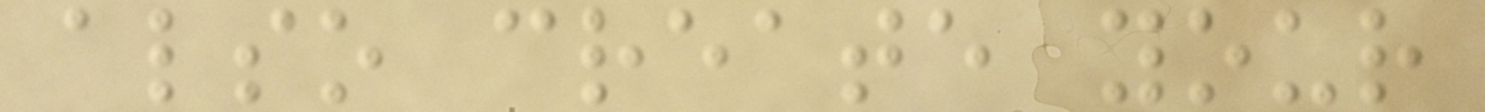also create your
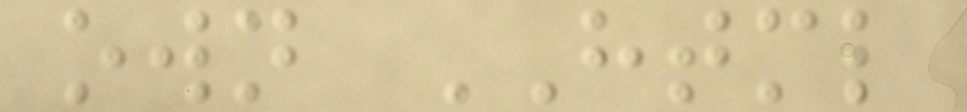own HTML
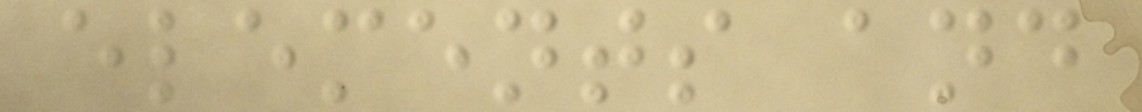elements and
